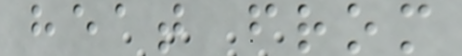heat from
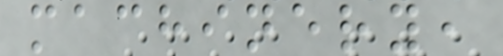machinery,
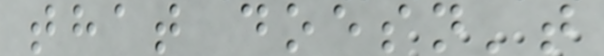that doesn't
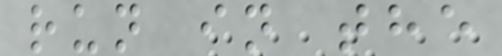run in the
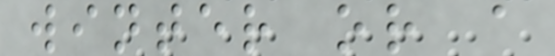winter or a
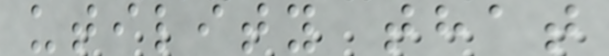utility that
